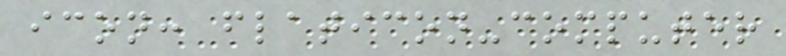icon: flaticon-computer
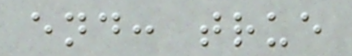end: true
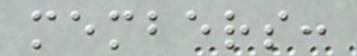members:
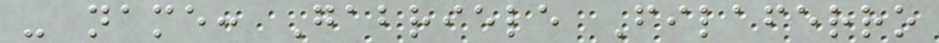- name: Gabriele Filaferro
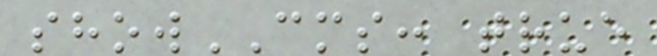showCMS: true
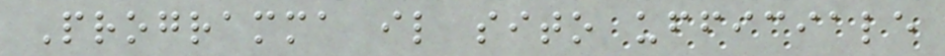Programma il sito ufficiale
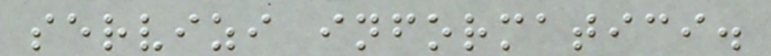servizi informatici.
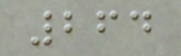264
